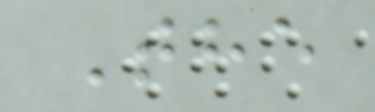The
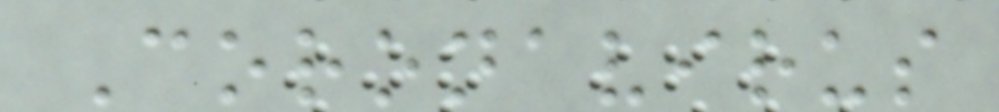Coronavirus
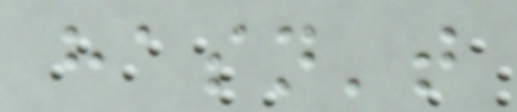hasn't
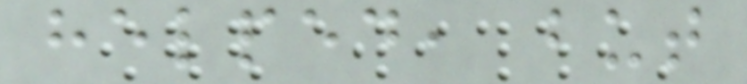helped, but
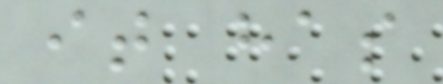it has
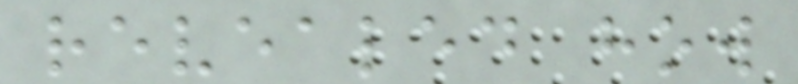revealed how
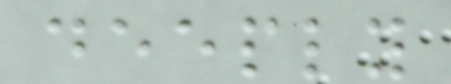deeply
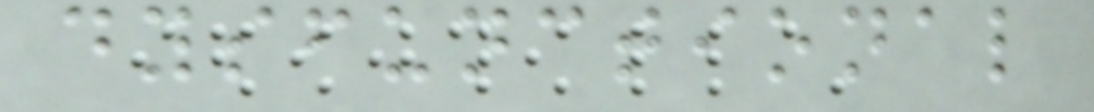dysfunctional
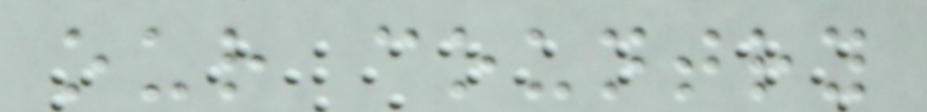our country
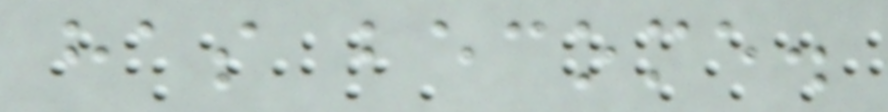has become.
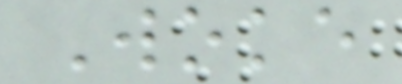Woke
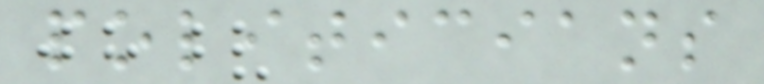politicians
